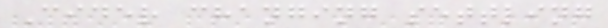Cider changing settling
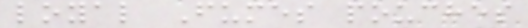loyal Fumes pouches
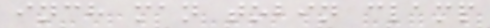inch man tobin clamp
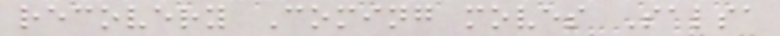recovery Coming moves Salsa
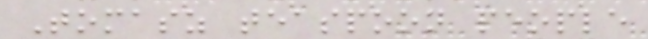Tomasz teaspoon people
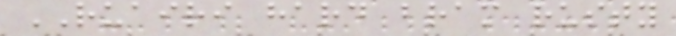RUAIRI hard bram rusty
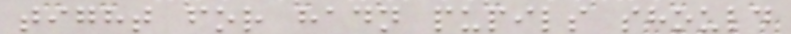tight for hadn pupils should
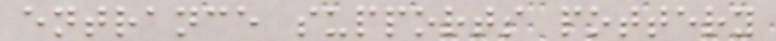entrance supports pottery
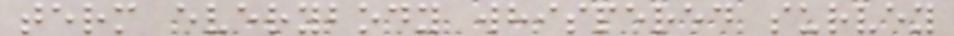term everybody whispered survey
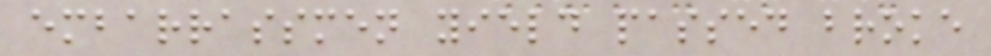embarrassmen yield passed broke
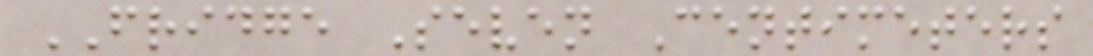FRIDGE Seven Centimeters
